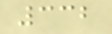332
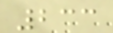233
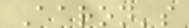Aaron's
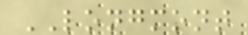LONGMONT
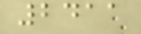2411
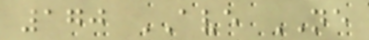170 AVE NE
